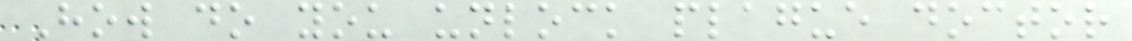How do you unlock plague doctor
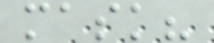mask?
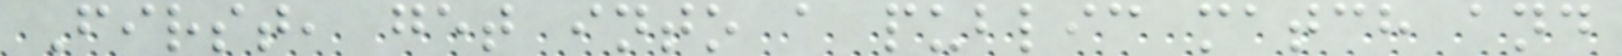First, get into a public match and
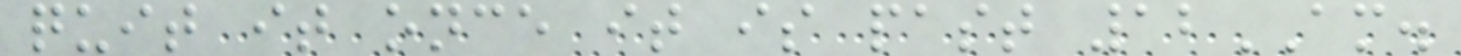quit it once it is past 12AM.
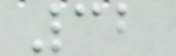32
